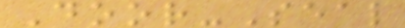Door-Seal
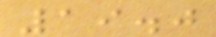19.0
